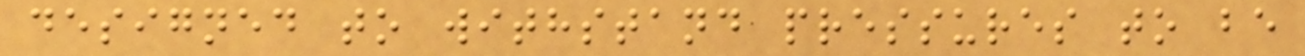designed to withstand pressures to be
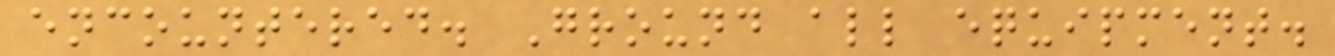encountered. Ground all equipment.
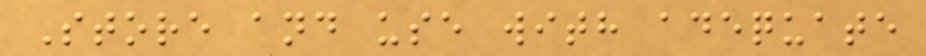Store and use with adequate
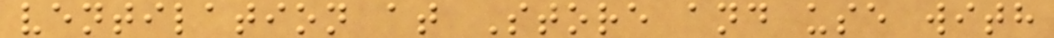ventilation at Store and use with
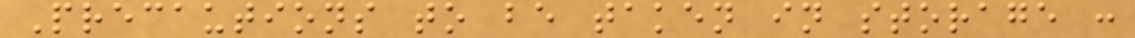Precautions to be taken in storage :
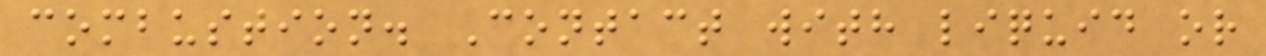combustion. Contact with liquid or
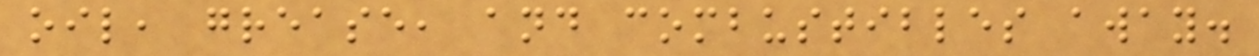oil, grease, and combustibles away.
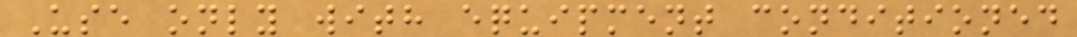Use only with equipment conditioned
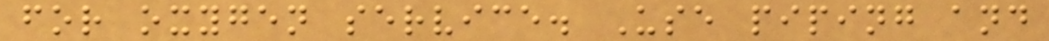for oxygen service. Use piping and
